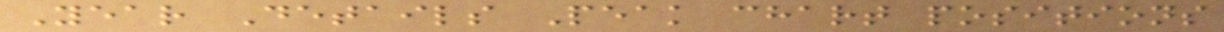Year Details Peak chart positions
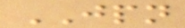JPN
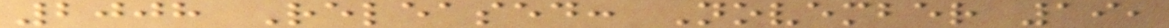2008 Released: November 19,
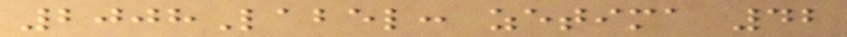2008Label: zetima 42
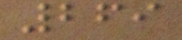269
